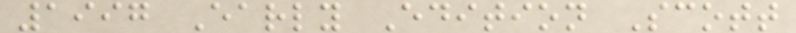1997 Early Edition Scott
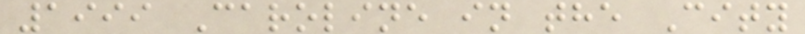1999 Caroline in the City
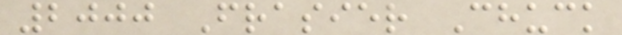2000 Frasier Chuck
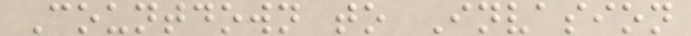Countdown to Invasion
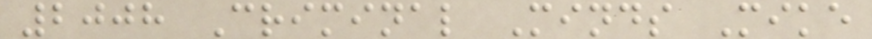2008 Criminal Minds Mike
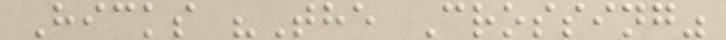Hicks "The Crossing"
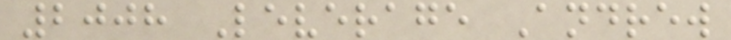2008 Leverage Andrew
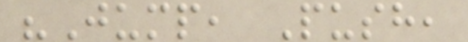"Jump, Push,
